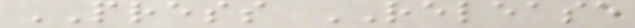PRESS RELEASE
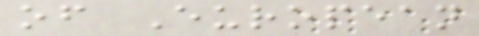of European
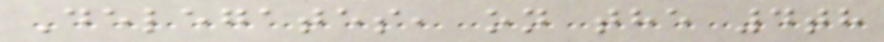Delegates, on the 4th
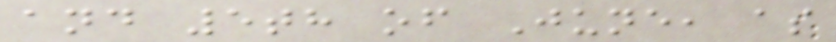and 5th of June, as
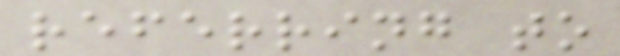referring to
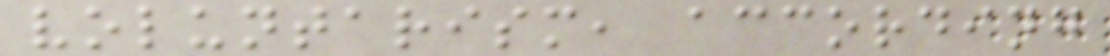voluntarism, according
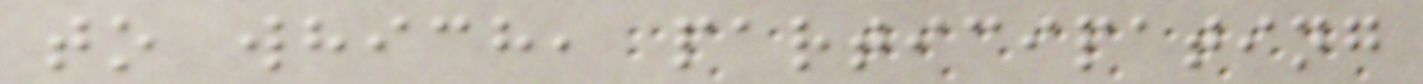to which, participating
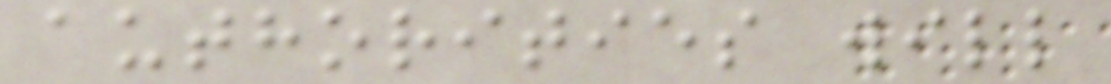authorities will
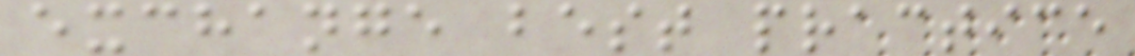exchange best practice
